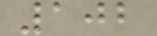102
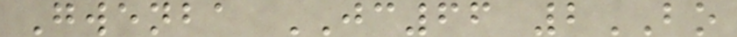Gwenba JC66 2BO
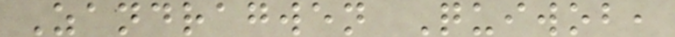Zandragwen Quiwob,
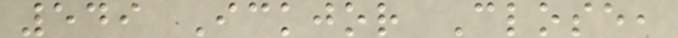549 Ickjor Close,
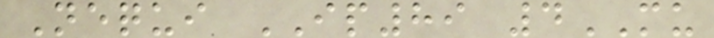Nequi IP89 4MU
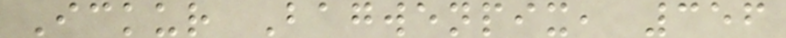Ickur Bagwenpix, 356
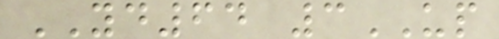YD64 3UP
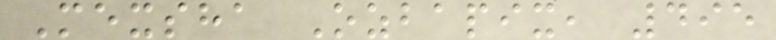Mexsha Ozbapix, 495
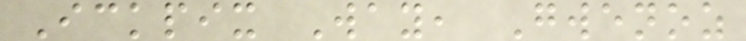Ickpix Way, Gwenoz
